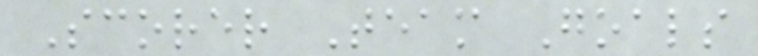Scorer Team Goals
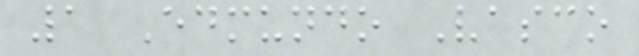1 Edmundo Vasco
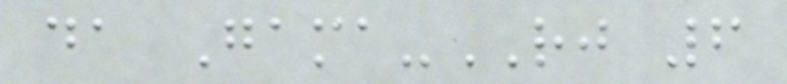da Gama-RJ 6
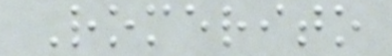Romerito
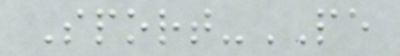Sport-PE
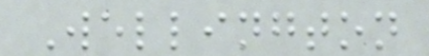Wellington
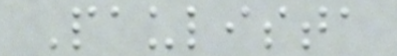Paulista
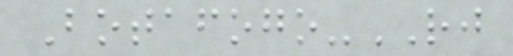Botafogo-RJ
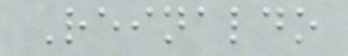Reinaldo
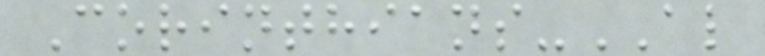Corinthians-AL
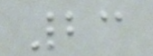23
